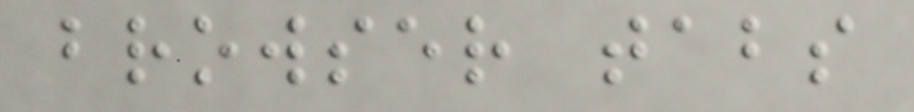browser tabs
